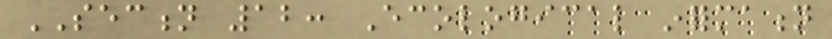SECTION 12: Ecological information
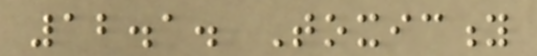12.1. Toxicity
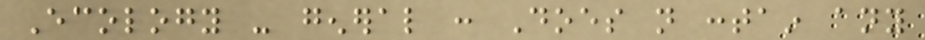Ecology - general : Does not contain any
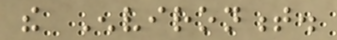the Environment.
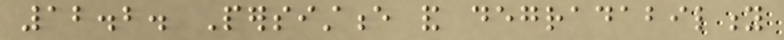12.2. Persistence and degradability
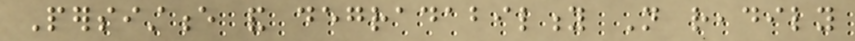Persistence and degradability Not readily
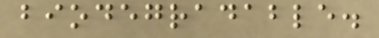biodegradable.
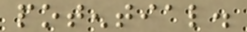potential.
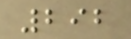292
